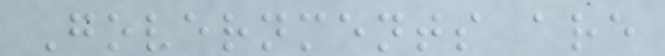Governments are
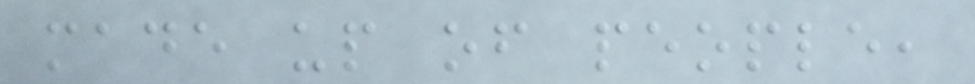made up of people,
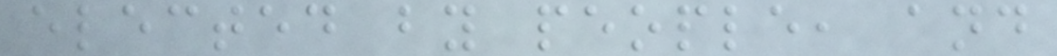elected by people, and
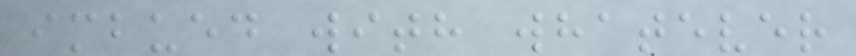imbued with whatever
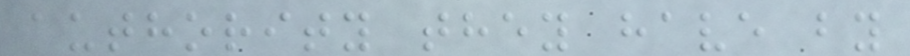authority they have by
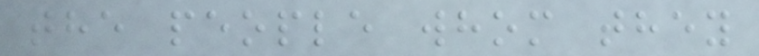the people whom they
